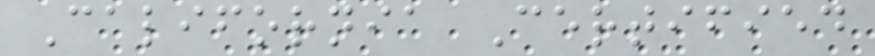California Certified
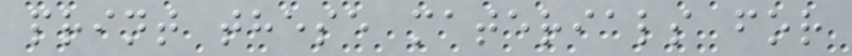print these materials for
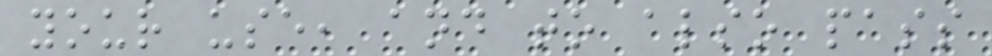your use, and to also pass
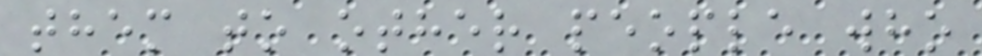them to other people who
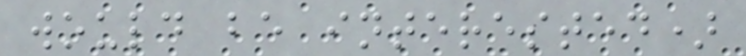would be interested)
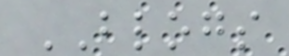BLOGS
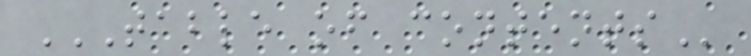TABLE OF CONTENTS
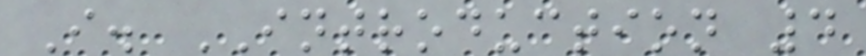I. INTRODUCTION 4
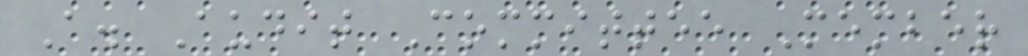A. Audit Committee Member
